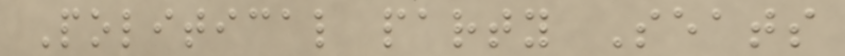Political party Seats
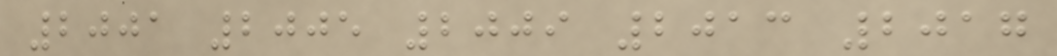2001 2005 2009 2013 2017
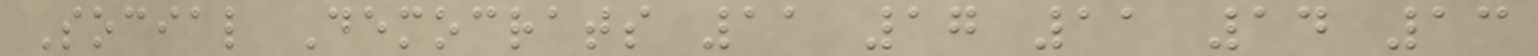Social Democrats 11 17 11 14 13
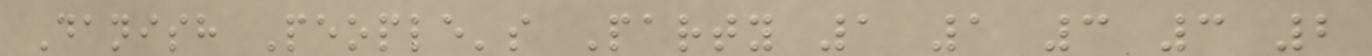Danish People's Party 1 1 3 3 2
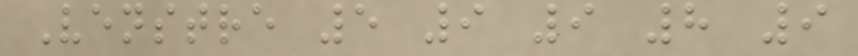Venstre 5 9 9 8 9
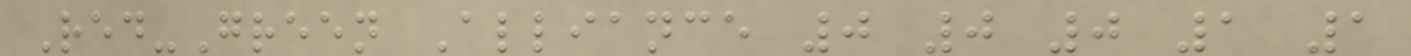Red-Green Alliance 0 0 0 1 1
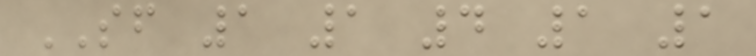SF 1 1 4 1 1
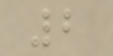2
